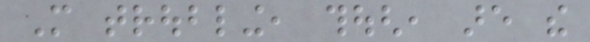More troubling, though, are the
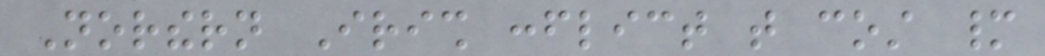Northern Irish conflict that cost many
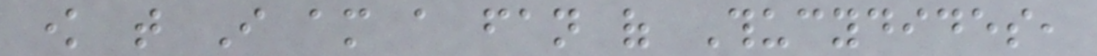know that I am a fan of Thucydides,
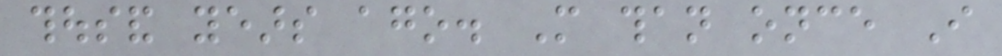thousand years ago. More than once I
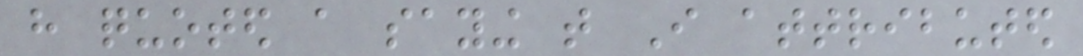have quoted a saying that I attributed
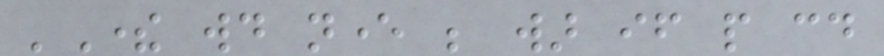'There would never be war if people could
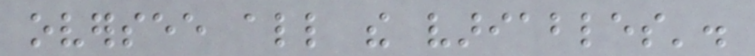oversee all the variables'.
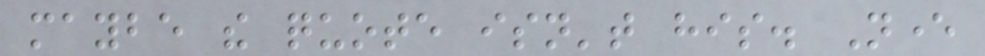maybe the quote isn't his. Never
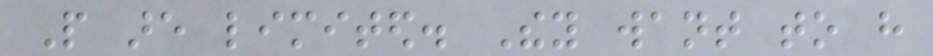People are limited. They want to have
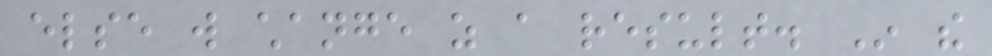else will change as a result. In the
